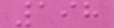198
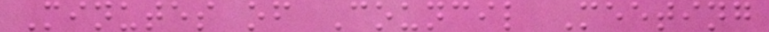Minutes of Council Meeting
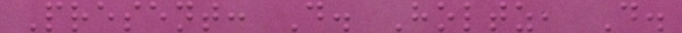Present: D. Holtz, D.
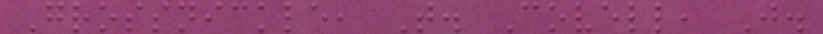Grossnickle, T. Covell, J.
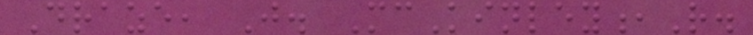Draze, J. McKinley,R.
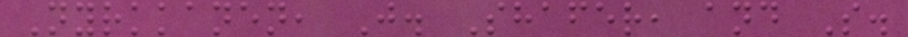Nyrkkanen, J. Shafer, and S.
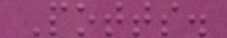Potts.
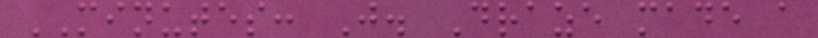MINUTES: J. Draze made a
